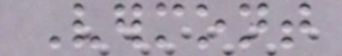Vermont
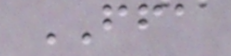FFA
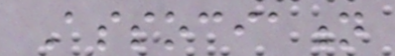Association
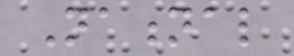National
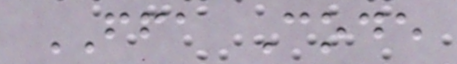FFA Code
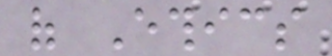of Ethics
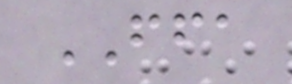FFA
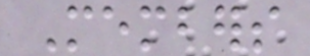Members
